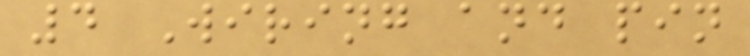4 Wiring and pin
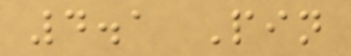4.1 Pin
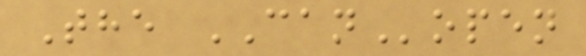The CANopen
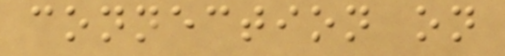connection on
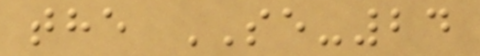the SE-24
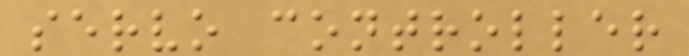servo controller
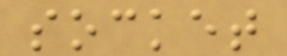socket
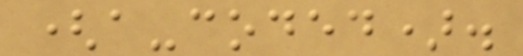(a-coded).
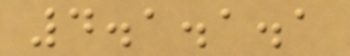4.1.1.1
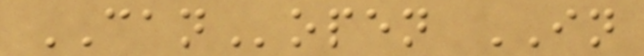CANopen IN
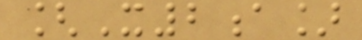[X2a]
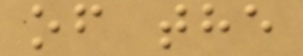of the
